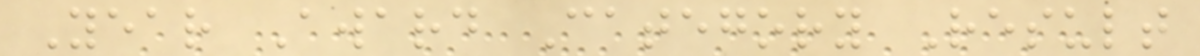Year Award Category Result
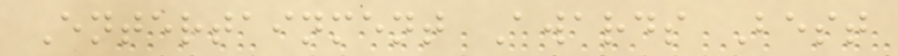Entertainment Awards Best
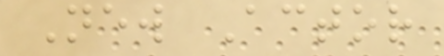New Actor
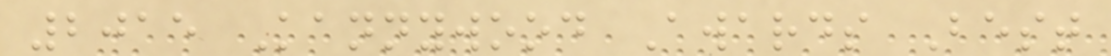2015 Kannywood Awards Best
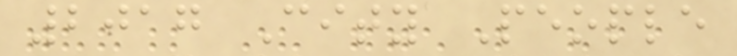2017 City People
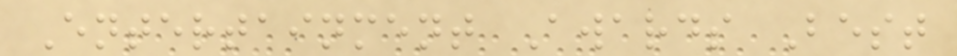Entertainment Awards Best
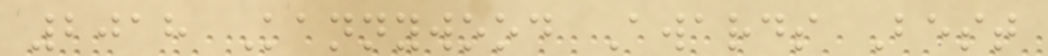2018 Kannywood Awards Best
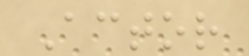Actor
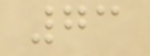73
